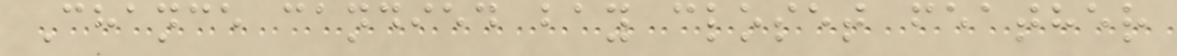Chance candied bay closet feather
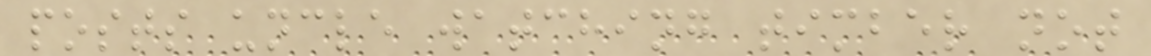posts uncle watching timber not
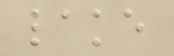lake
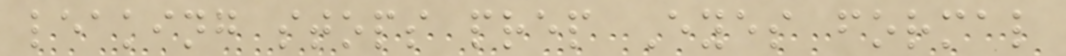leaking stops prep Eyes formal
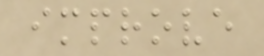improve
